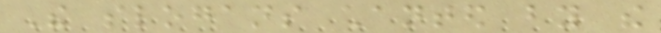The slogans chanted by the
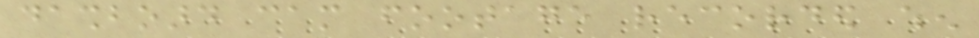dashboard cam footage recorded when
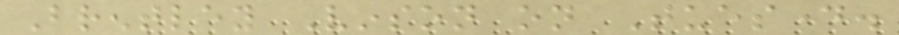Brentley Vinson on Tuesday.
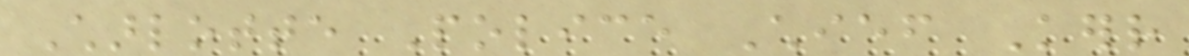Charlotte Police Chief Kerr
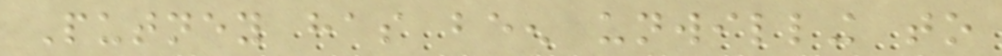Putney has been unwilling to
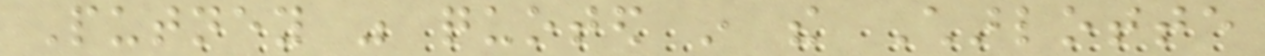Putney was quoted in the Charlotte
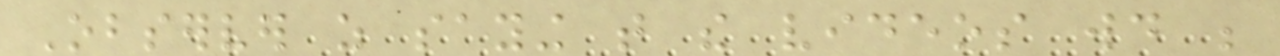Observer as saying that the videos would be
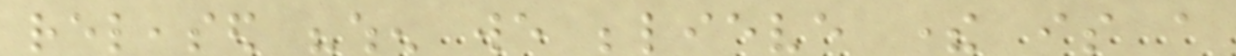released "when we believe there is a
